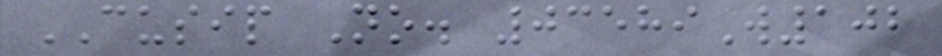CUSIP No. 03589W102
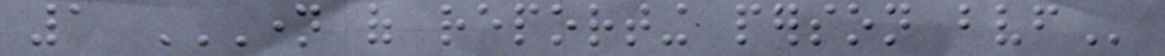1 NAME OF REPORTING PERSON BVF
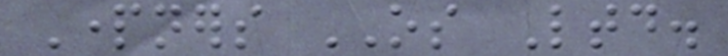Partners OS Ltd.
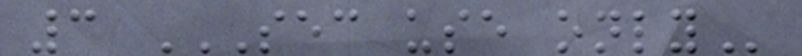3 SEC USE ONLY
